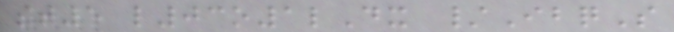st5 l03o1lDx /IbqS
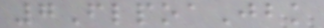7FlpoaJbk
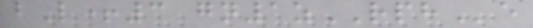bL+3 gn1zRPHe
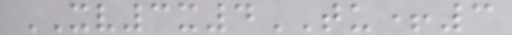XV3x4TU+3
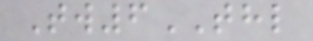Tw6THL
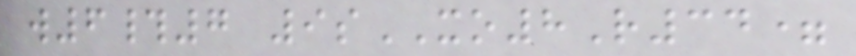w6#7 9sXO8R34=
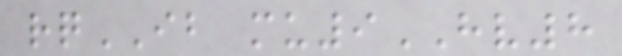rqIB mu9HV8
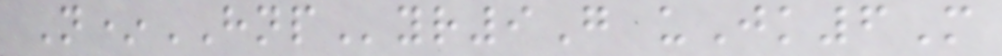N*HNPyr9G uJk6M
